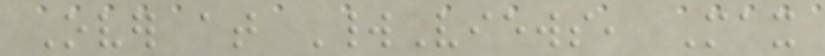Over at WorldViews, Max
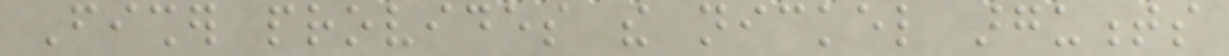Fisher provides the nickel arguments
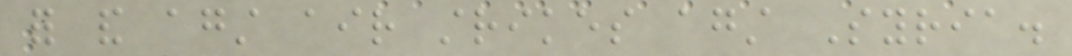for and against air strikes against Syria.
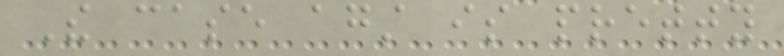The case against is pretty
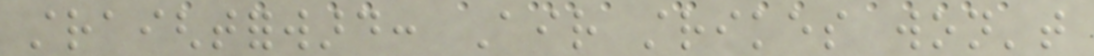straightforward: Air strikes won't
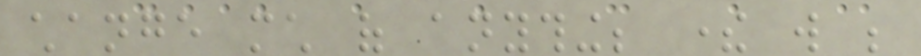change much of anything; there will be
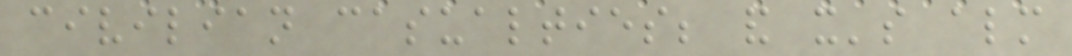civilian casualties; and it's almost
